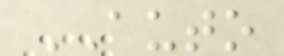AUTO
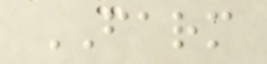FARM
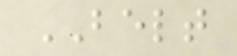BELT
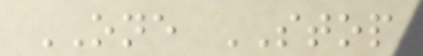ONE STOP
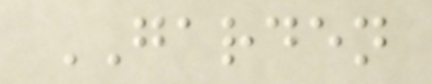GARDEN
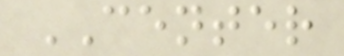CENTER
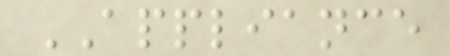APPLIANCE
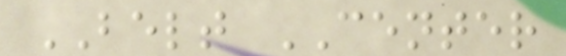BELT CENTER
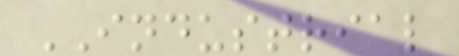INDUSTRIAL
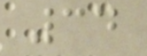34
